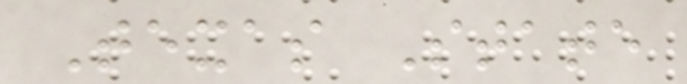Texas State
